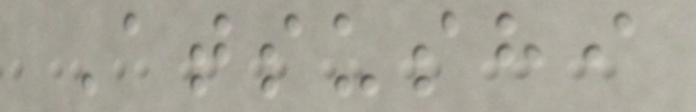Atsushi
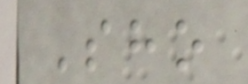Sho
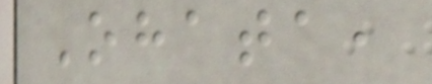Ohata,
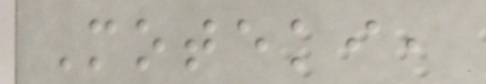Moteki,
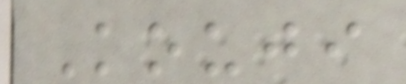Kouji
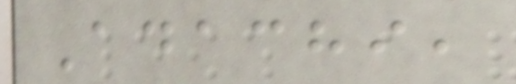Adachi,
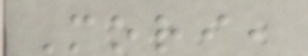Mori,
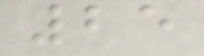25
